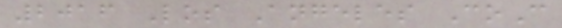2016 Los Angeles CoC
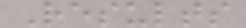Results
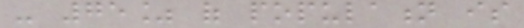- 75% of population is
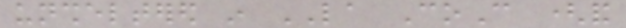unsheltered in LA CoC (and
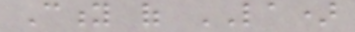City of LA)
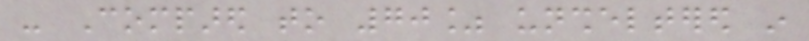- Compared to 70% unsheltered in
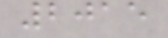2015
